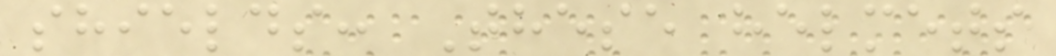shields: These helmets
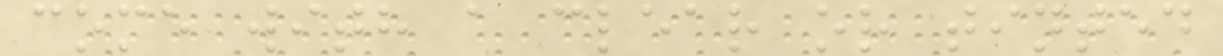come with a clear or tinted
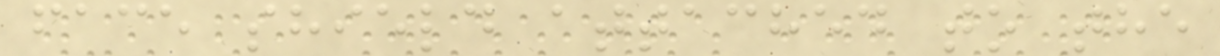face shield attached to the
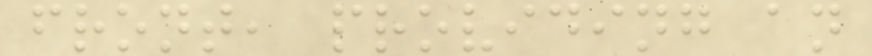front, providing an
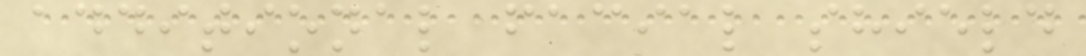additional facial shield
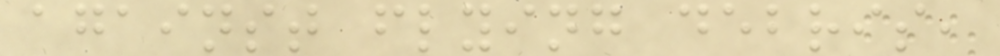against flying debris,
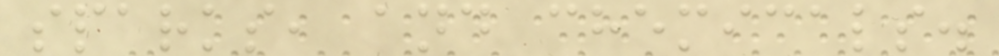sparks, and chemicals.
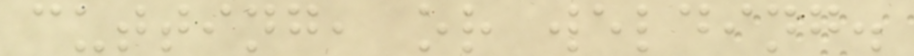cutting, or welding.
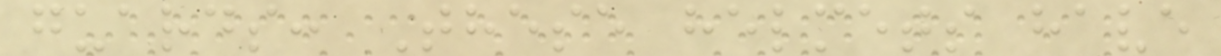guards: These helmets have
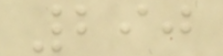290
